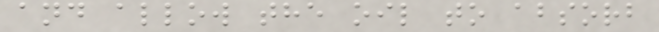and allow the oil to absorb
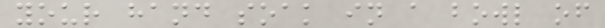your hand soak in a bowl of
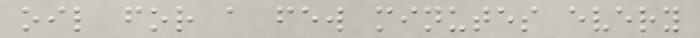oil for a few minutes every
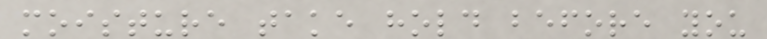moisture take hold before you
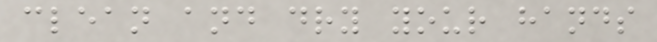clean and dry your hands
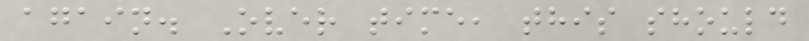again. Over time, this should
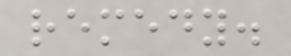remedy.
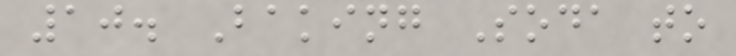10. Baking Soda to
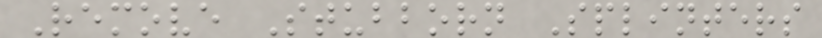Remove Stubborn Splinters
